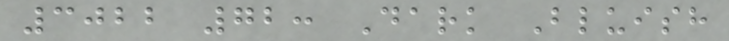3022 72: Dark Bluish
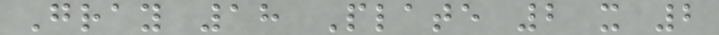Gray 18 Plate 2 x 2
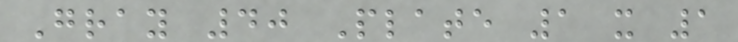Gray 40 Plate 1 x 1
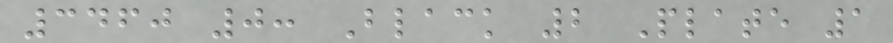3460 0: Black 2 Plate 1
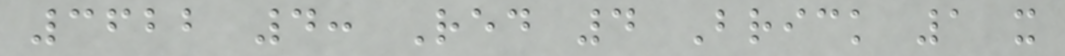3622 4: Red 4 Brick 1 x
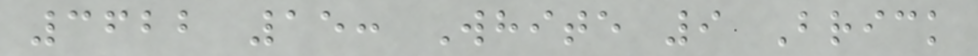3622 15: White 9 Brick
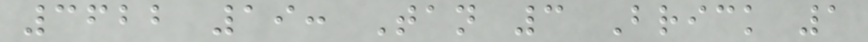3622 19: Tan 3 Brick 1
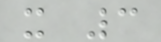x 3
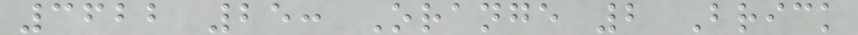3622 25: Orange 2 Brick
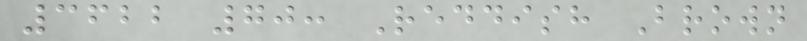3622 70: Reddish Brown
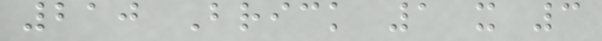210 Brick 1 x 3
